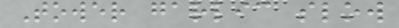Tower garlic slow
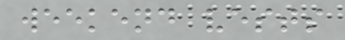weekend vests
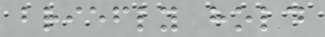briefly hold
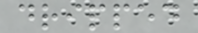dripped
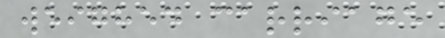weighed carriage
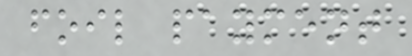foil payment
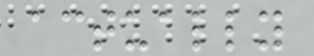actually
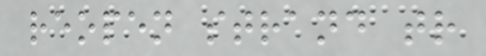reopen strand tr
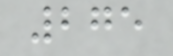275
